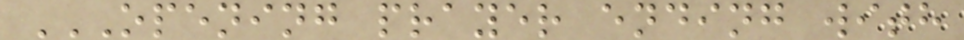OPENING PRAYER ENDING WITH
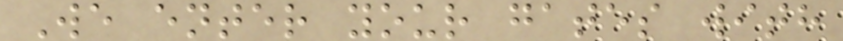We enter your gates with
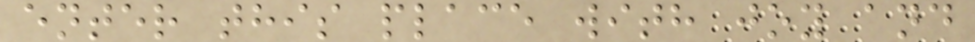enter this place with joy and
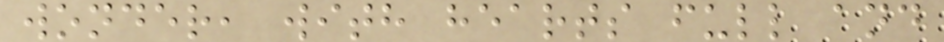wonder, with hearts full and
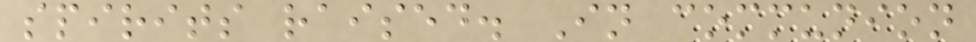spirits raised. In communion
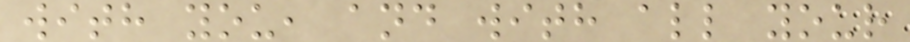with you, and with all your
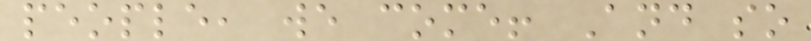people, we come! And so
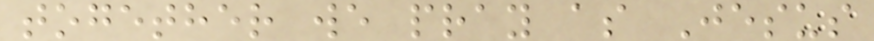together we pray as Jesus
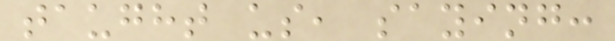taught us, saying:
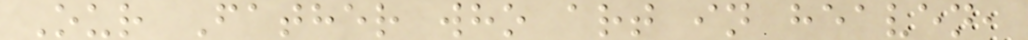Our Father who art in heaven,
